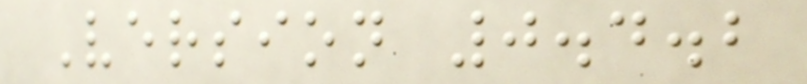Version 0.4.2
